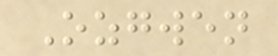Ozgwen
